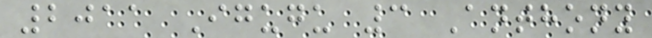2011 Igugu 3 Anthony
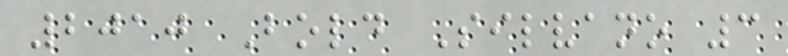2010 Bold Silvano 3
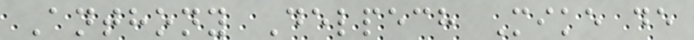Anthony Delpech Mike de
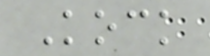Kock
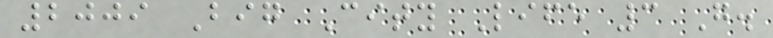2009 Big City Life 3 G.
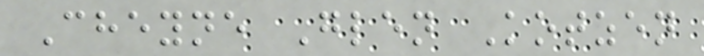Cheyne Glen Kotzen
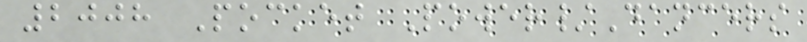2008 Pocket Power/Dancers
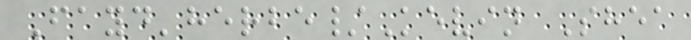Fayd'herbe/Kevin Shea
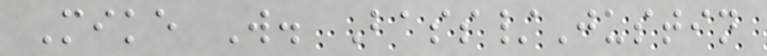Mike W. Bass/Justin
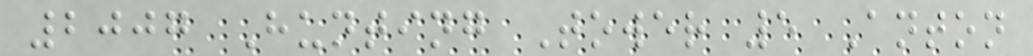2007 Hunting Tower 5 Anton
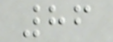86
